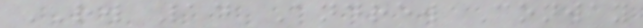RW 14 Andrew Conway
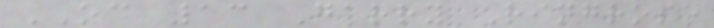OC 13 Garry Ringrose
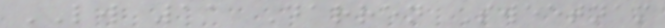LW 11 Darren Sweetnam
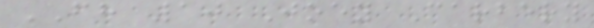FH 10 Joey Carbery
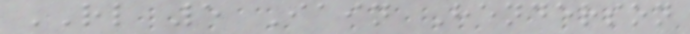RL 5 Iain Henderson
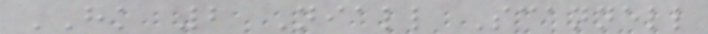HK 2 Niall Scannell
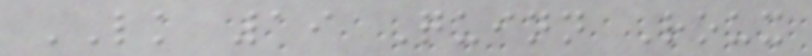LK 19 Quinn Roux
